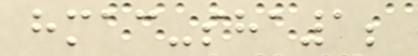hmac-sha1;
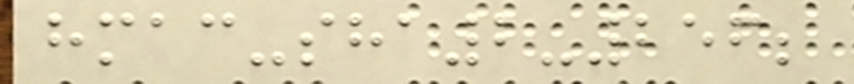hmac-sha2-256;
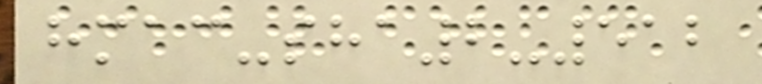hmac-sha2-512
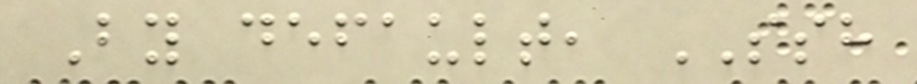By default, SSH
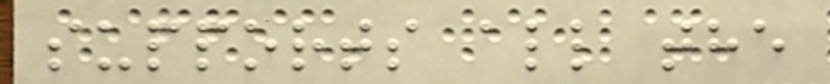supports all the
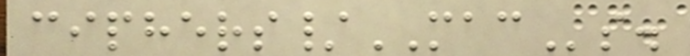ciphers/MACs.
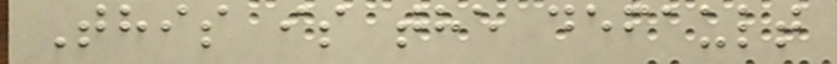This is the default
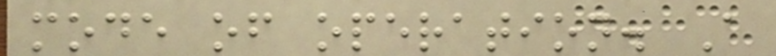mode of operation. A
